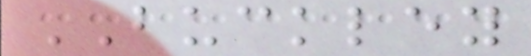BUCKLEY
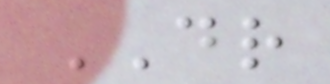DR
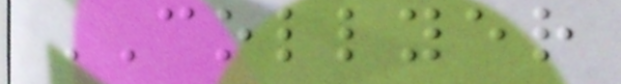COLLYER
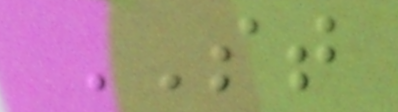ST
